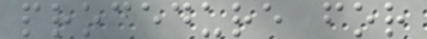procedure for
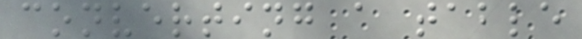converting a table
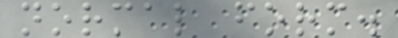normal form.
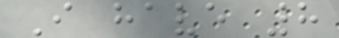I have 8
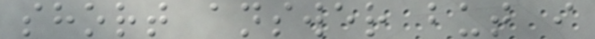short answer but i
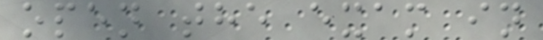open the exam in
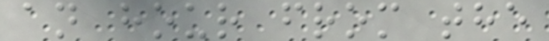an hour from the
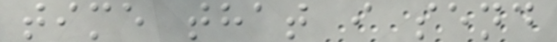time that i send
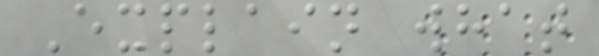Explain what
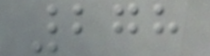278
